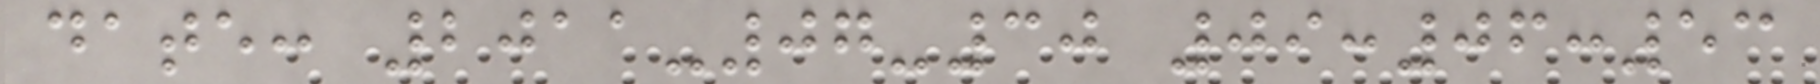date: 2011-07-30 09:06:53
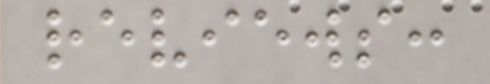reviews:
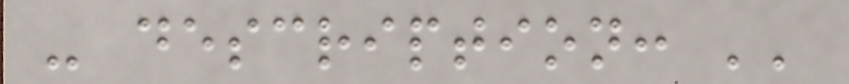- description: ''
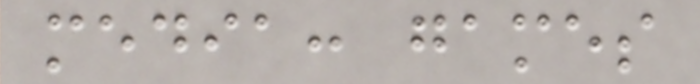media: games
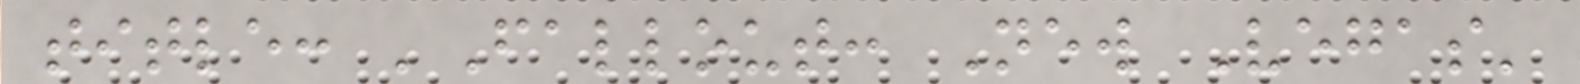title: 'Fallout: New Vegas'
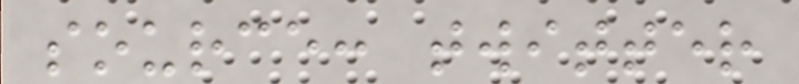source: twitter
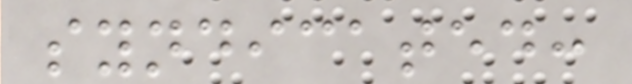syndicated:
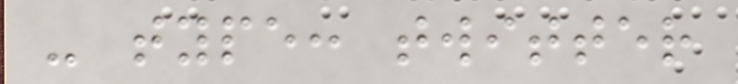- type: twitter
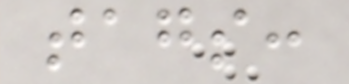tags:
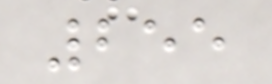255
